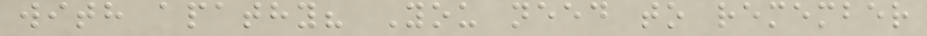with apathy? You need to remember
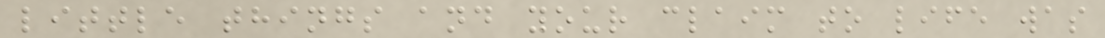little things and your claim to life was
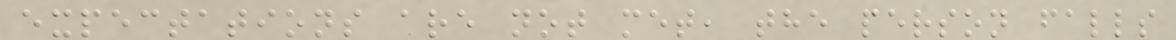expectations are not met, the person falls
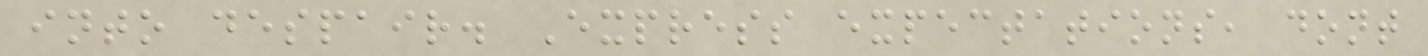into despair. Express expectations, dont
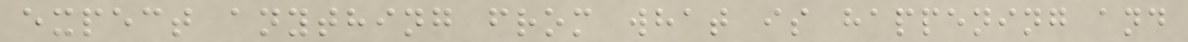expect anything from what is happening and
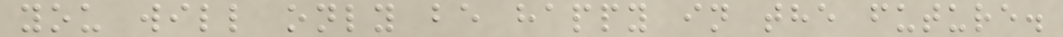you will only be happy in the future.
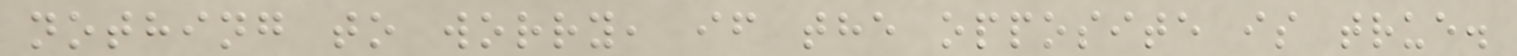nothing to worry, if the opposite is true.
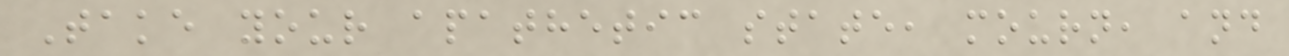Take your apathetic state, mourn, and
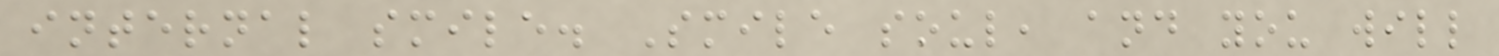internal smile. Smile soul, and you will
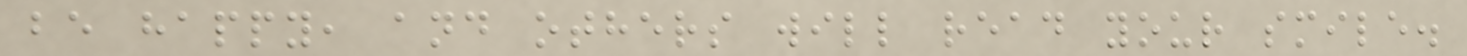be happy, and others will read your smile.
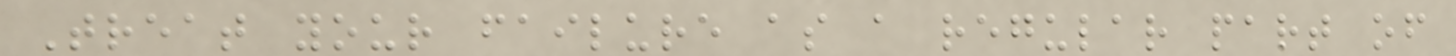Treat your failure as a regular part of
